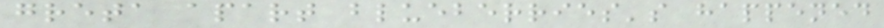greta apart blueberries's happened
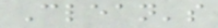Clean's
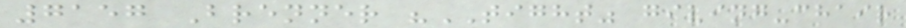7157 Brenner "TIGHT" giving-chair
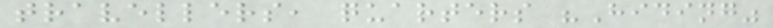travellers, quarters "Hiding"
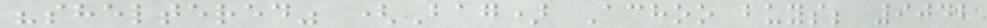"sheltered" (Bag) Achoo buys; 9042
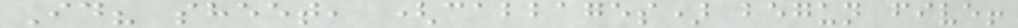Id? sheet, (cabbages) begun five!
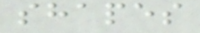shapes
